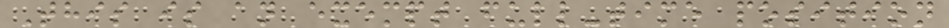This is an exempt full-time position
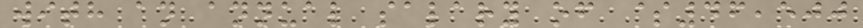with an annual salary of $46,500
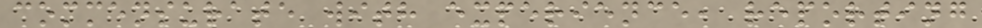commensurate with experience, reporting
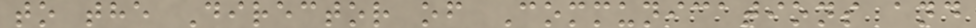to the Director of Communications and
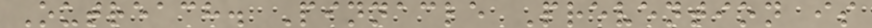Outreach. Pinnacle Prevention is
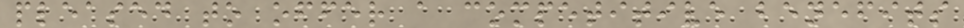pleased to offer a competitive benefits
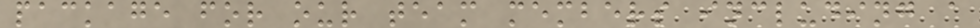package for our team members including a
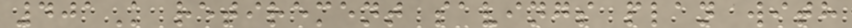401K retirement savings plan with
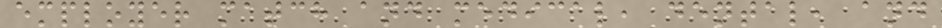employer match and medical, dental, and
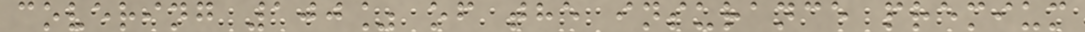covering 100% of the insurance premium
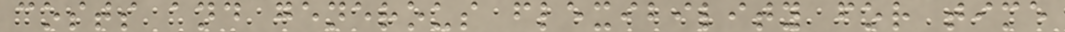costs and generous flexibility for time
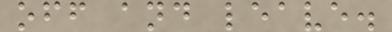off and leave.
